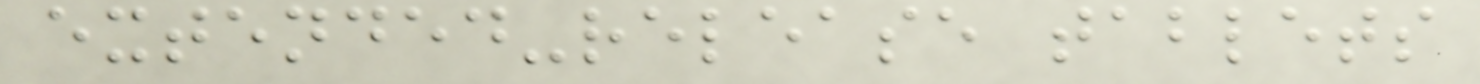extended-release tablets
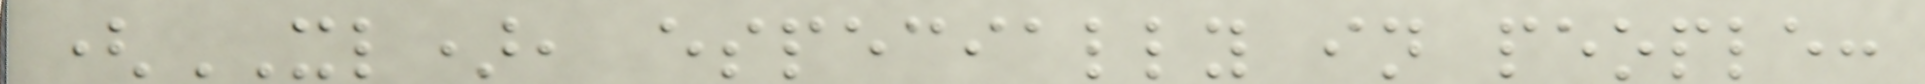(XL), especially in people:
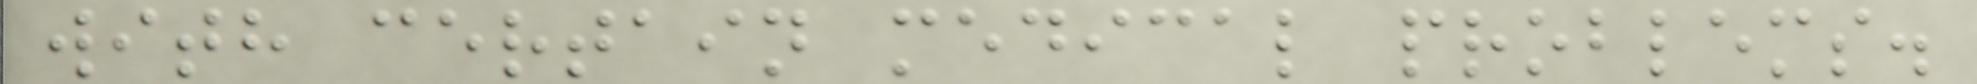with certain medical problems.
